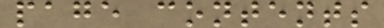page contents
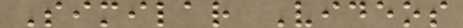Similar Videos
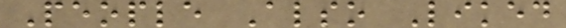People Also Liked
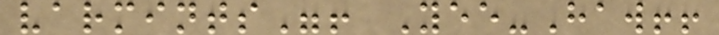varmints"! Yee-Haw!!
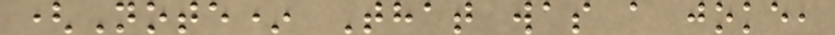(Note* That was a joke,
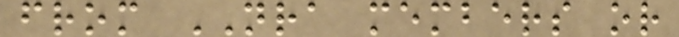from NRA members or
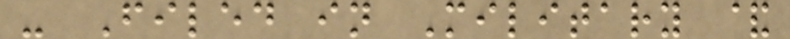- Filed in Military &
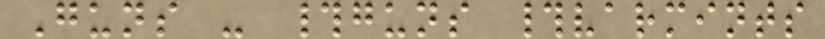Guns - #guns #varmints
